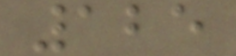125
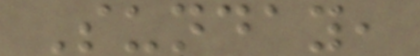Sunday,
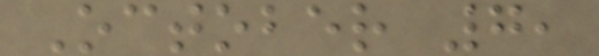October 7,
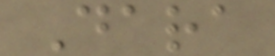Dara
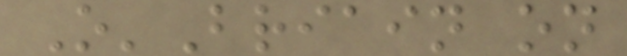O'Briain on
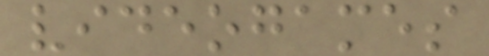videogames
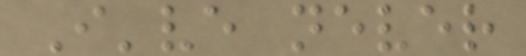I've never
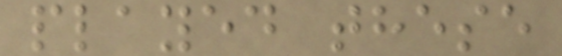played these
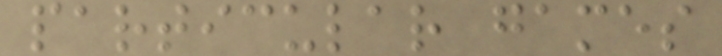particular games
